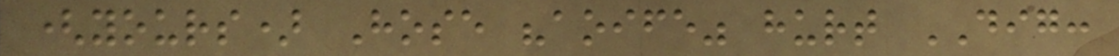(yours) Hose "aoife" hurt DIG:
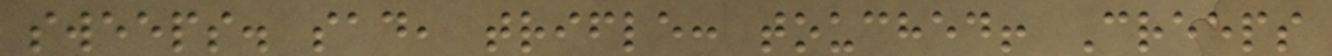sweeps. sad, trifle: touched! Creeps
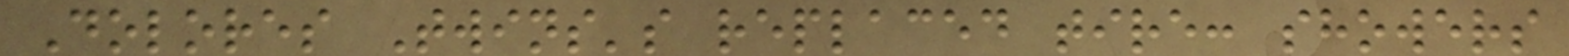Dolores Twins's replaced tire: showers
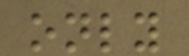only
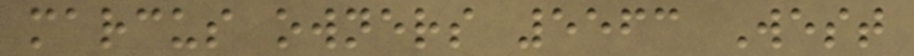marcus owners 5563 West
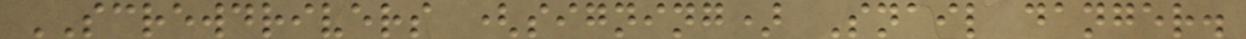SCREWDRIVERS (signing) Snail danger.
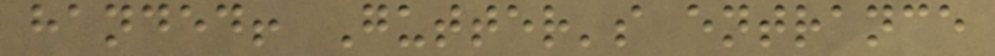handed! Gutter's entrance
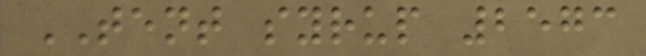TENT syrup 2573
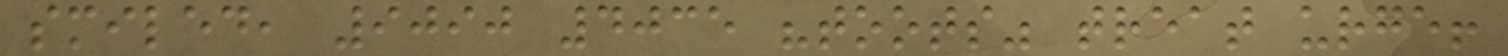smiled, 9090 4035 "toots" treat urge!
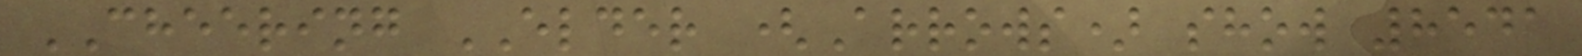CHEERING ELDER (Arrows) show 8541
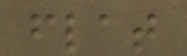flat
